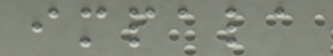impala
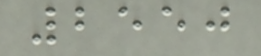2550
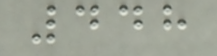448
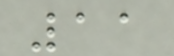11
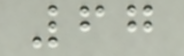67
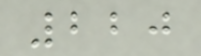220
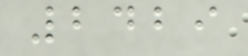2429
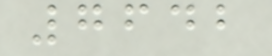7642
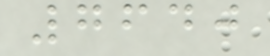7640
